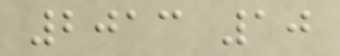2013 10
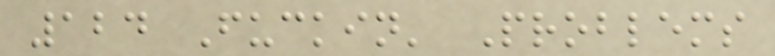124 Fuckin' Problems
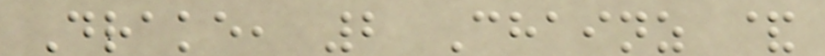Drake, 2 Chainz &
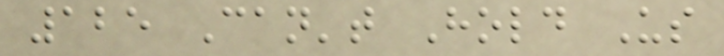125 Can't Hold Us
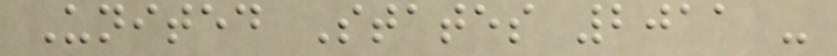United States 2011 -
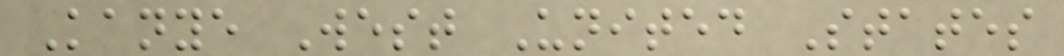Kanye West United States
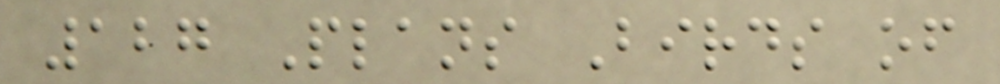127 Plans Birds of
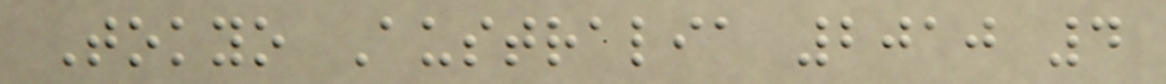Tokyo Australia 2010 4
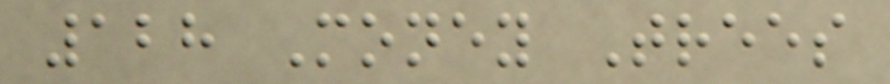128 Money Trees
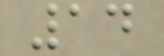14
